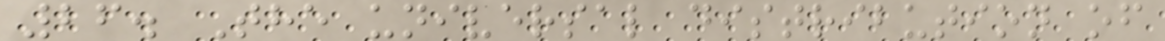26. The universal distribution of
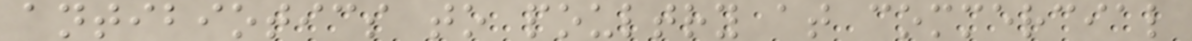antibiotics to poultry at commercial
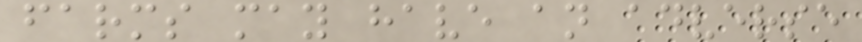farms may have an adverse
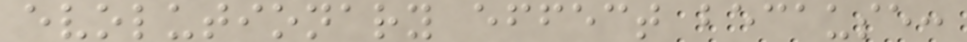evolutionary effect because:
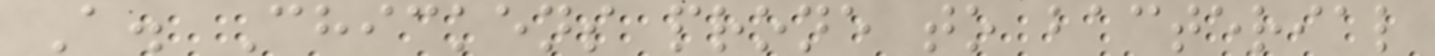A. Chickens prone to bacterial
